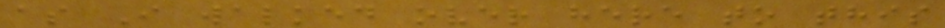as I walked over here to this
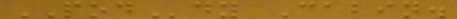PODdy Cabin.
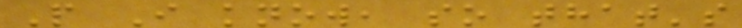P I know, so that's
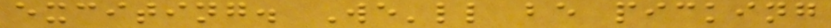exciting. We'll be picking
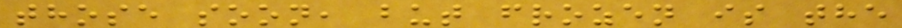those soon, but frozen is the
